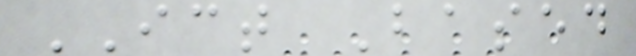ICT Based
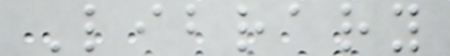Library
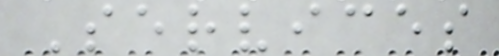Services
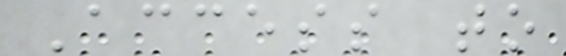Access to
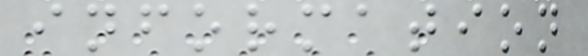information
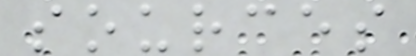sources
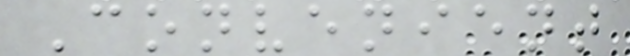Convenient
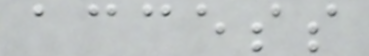access
